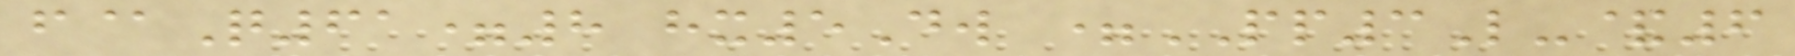f@Q61=8 hx5Dw =PP3L-&6
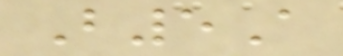B5A
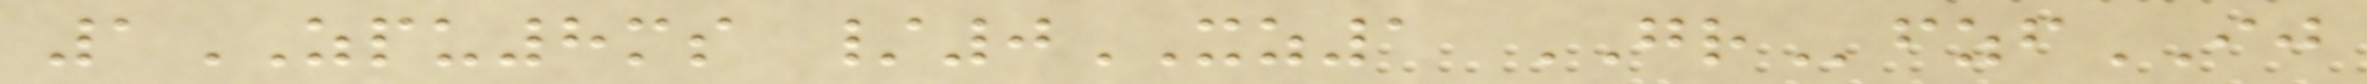1ZPU8ms /0XZ1 GRfzfIJ
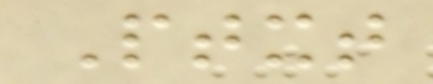Ptxt
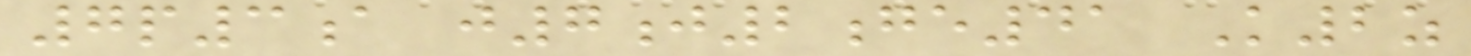7p3a j7j2ge41 K2z
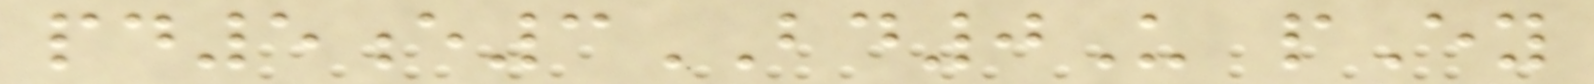pd5e3BD0U pEy
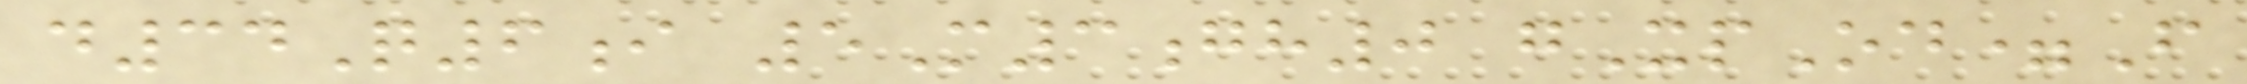d34Q6i 5M3gh0 gXpOd=F
